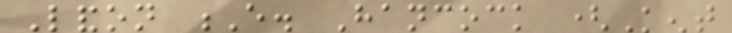Landon E. Hancock (Kent
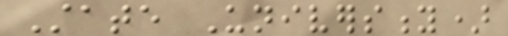State University)
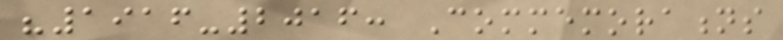"1916-2016: Commemorations
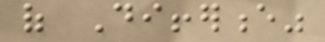of Difference"
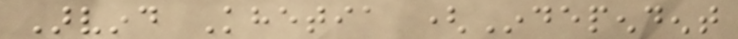Arvind Khetia (Independent
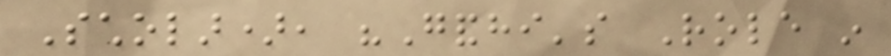Scholar), "Gandhi's Role in
